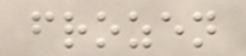frozen
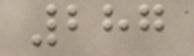287
